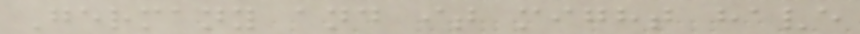Germany and it might have
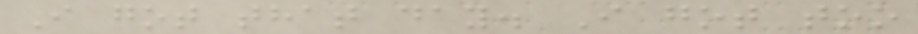I got that day. I got too
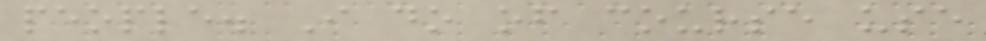people. I do of course use
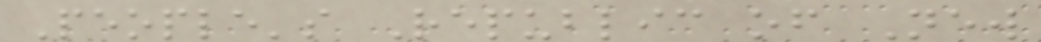People's Republic of New
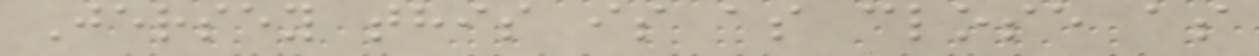Jersey this is as close as
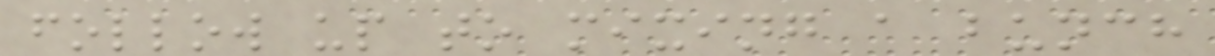follow up to mixing a bunch
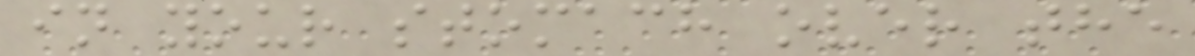in your stomach over the
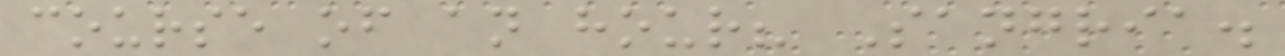course of an hour? Sangria.
